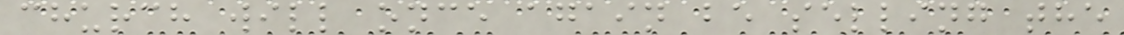church will once again be selling the
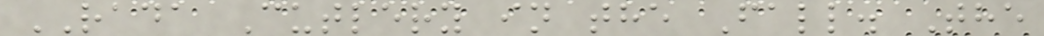RADA Cutlery in the Fall. The
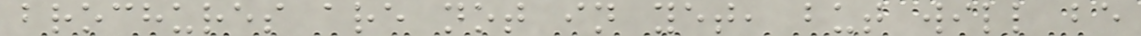brochures are not in yet, but will be
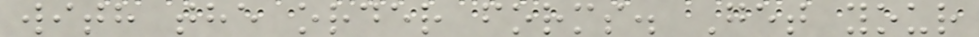with the order forms. Get your
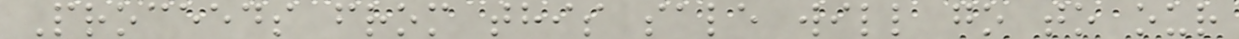Proceeds from this sale will go to our
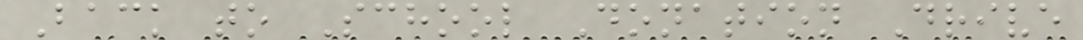Back to School Donation Drive
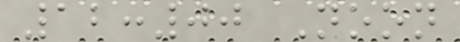12:00 Noon
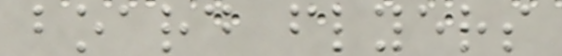board flyers
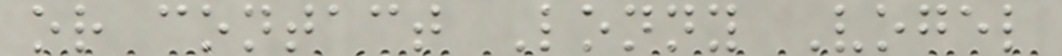or contact Lonny Vogel
